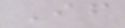If
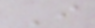I
